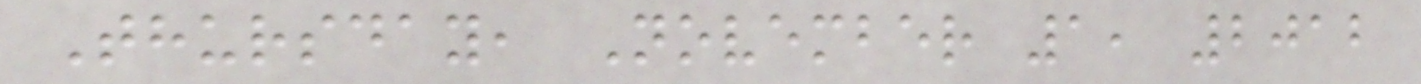Thursday, November 1, 2012
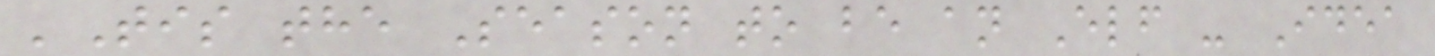'Tis the Season to be an Elf - Idea
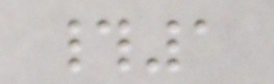#1
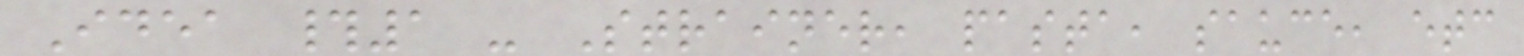Idea #1 - Strainer, pasta, sauce, etc
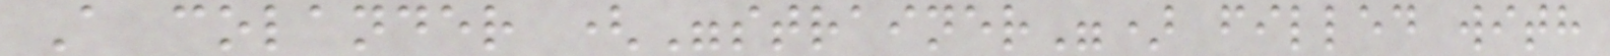A colander ("strainer") filled with
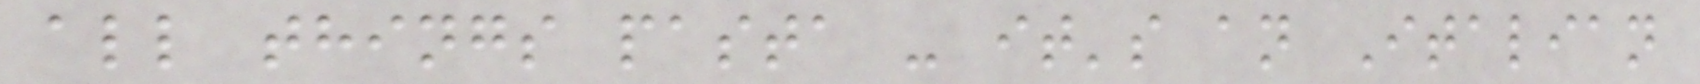all things pasta - it's an Italian
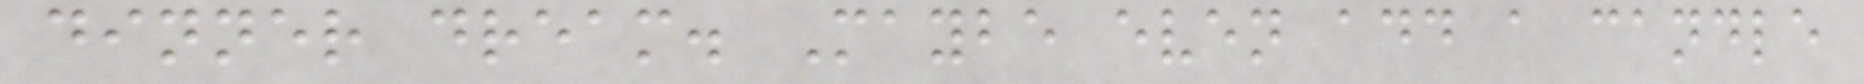dinner dream. Maybe even add a candle
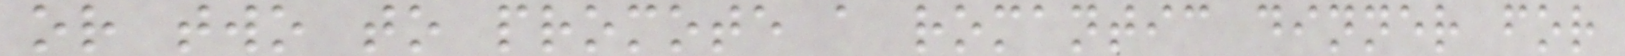or two to promote a romantic dinner for
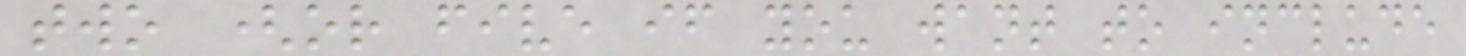two (or five if you want to include
